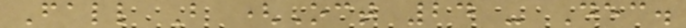Fall B (Oct 24 - Dec.
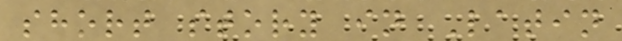short story in Latin
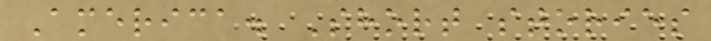America. Short stories
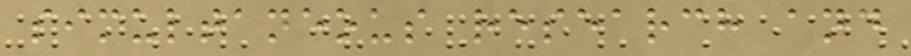simultaneous research and
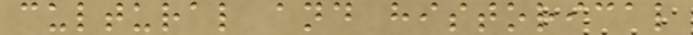cultural and historical
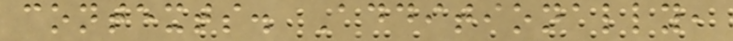contexts. Additionally,
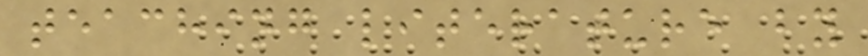teaching literature by
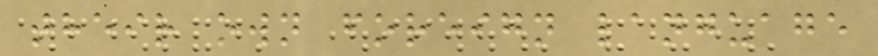their own foreign language
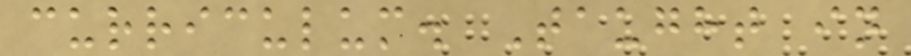curriculum. Taught in
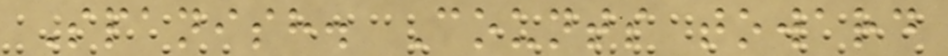Spanish. Counts toward
